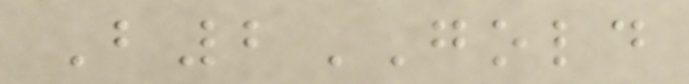B2GOLD
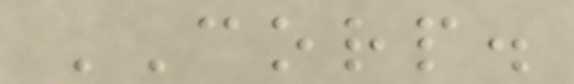CORP.
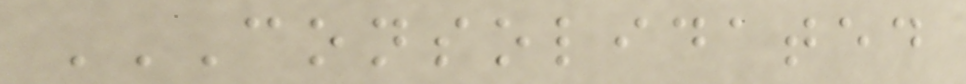CONSOLIDATED
